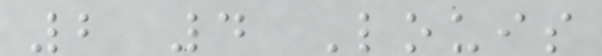2 4 Louis
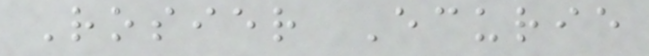Rosier Ecurie
